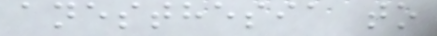anesthesia to
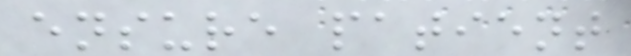ensure patient
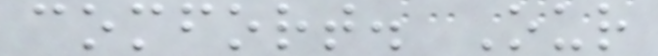comfort. Our
